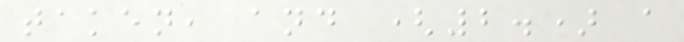taken, and (2.) a
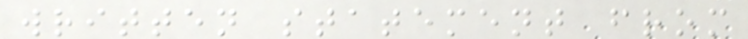written statement from
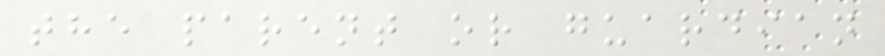the parent or guardian
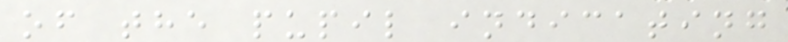of the pupil indicating
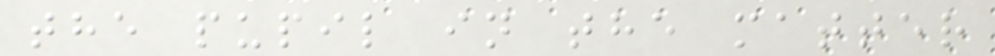the pupil in the matter
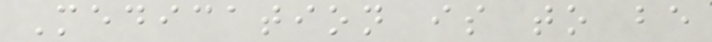Medication is to be
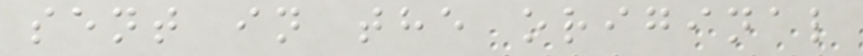sent in the original
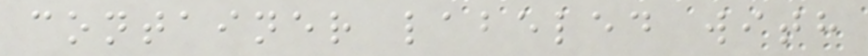container labeled with
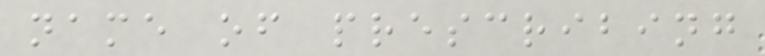name of prescribing
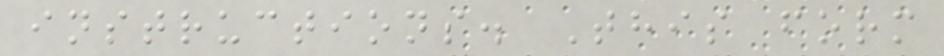instructions. This form
